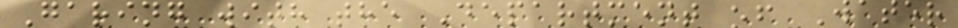Garing with the Department of Water
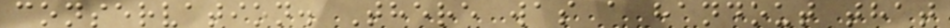conservation. There was a handout that
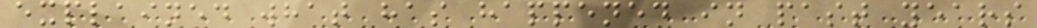explained what has happened in past years
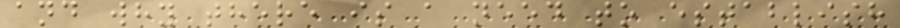and why there is a need to establish
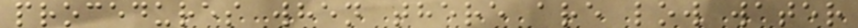procedures when there are low water
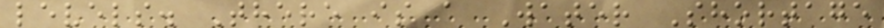levels. There is a Water Shortage
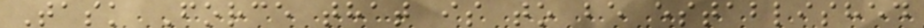Task Force that is to be established
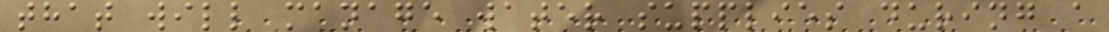that will manage water supplies during a
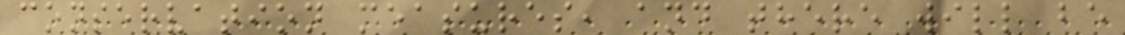conservation measures, and there will be
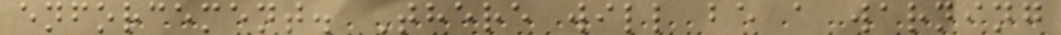enforcement. There will be a warning
